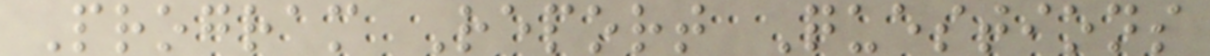Program Report Questions
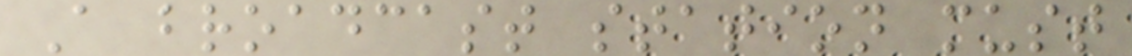A broadcast station must
